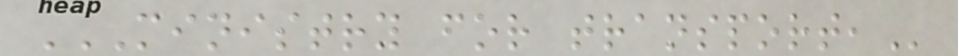MINISTRY FOR TRANSPORT,
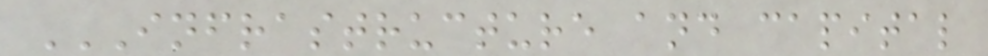INFRASTRUCTURE AND CAPITAL
